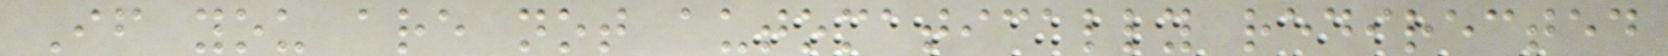If you are not automatically redirected
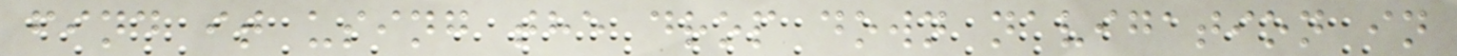find it using the drop down navigation in
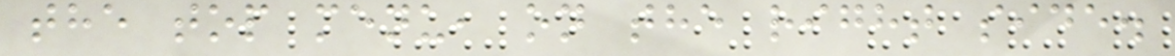the top menu, on the right side.
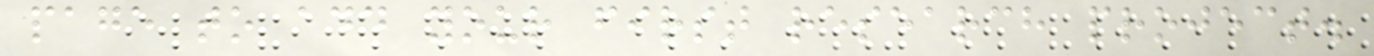page to add your first research project.
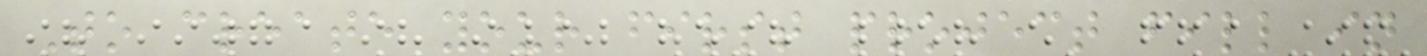To create your first project fill in
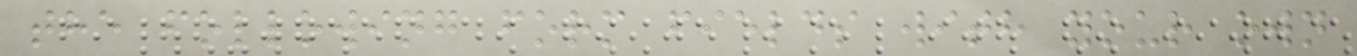the following form fields with your own
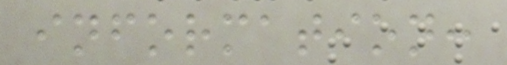information:
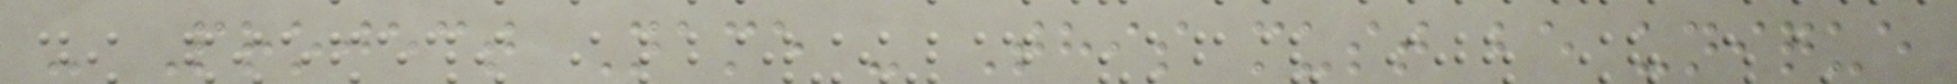- Project Name - This must be unique
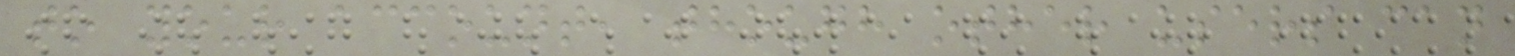to your account, though other users can
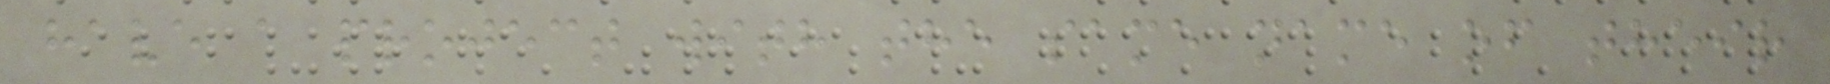have a project with the same name of their
